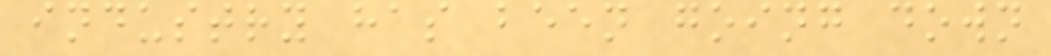industry has been going down
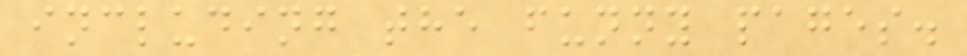including the funny pages.
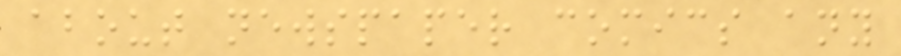about newspaper comics any
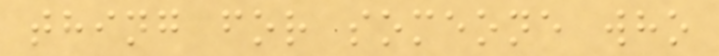thing for someone who
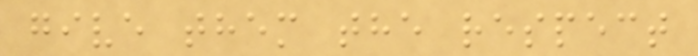give them the respect
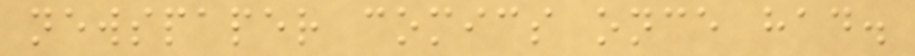newspaper comics once had.
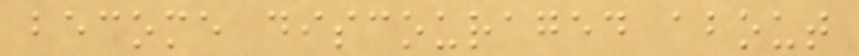become discouraged about
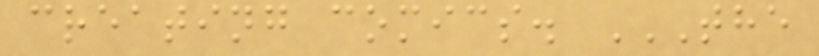creating comics. THE
